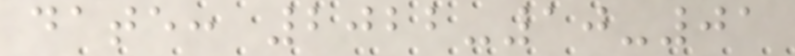date: 2022-10-01
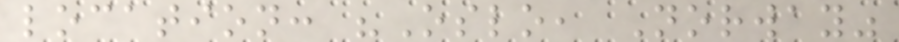location: "Oslo, Norway"
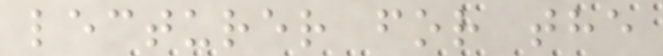lecturer for the
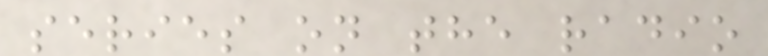series on the radio
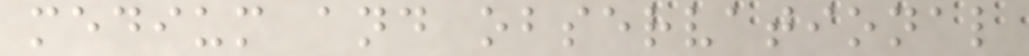medium and observational
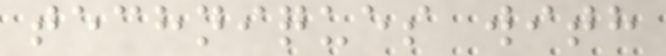techniques with
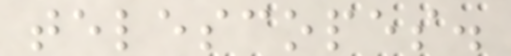telescopes.
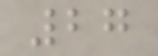27
